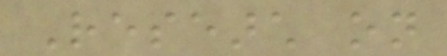Research on
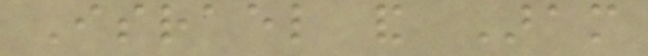Israel and Aram
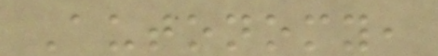Autonomy,
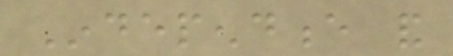Independence and
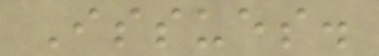Issues.
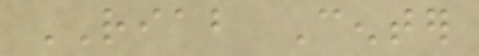RIAB Center
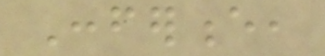Conference,
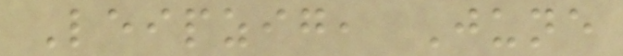Leipzig, June
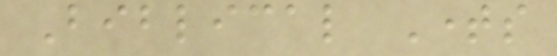Biblical Times
